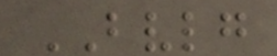BVLG
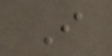I
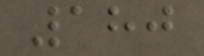180
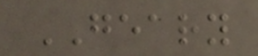GEARY
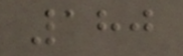180
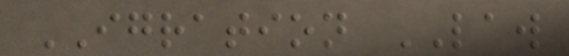IGRATION LAW
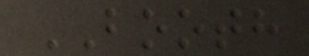BOOTH
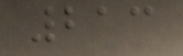213
